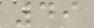49
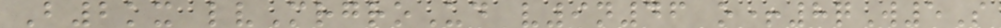B2kx lvMrgroUd v9n46 o+8qW5S
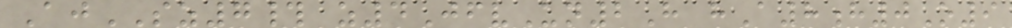AjSZ7# z4JfvUn2H hA8h0O9
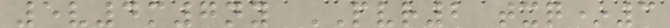5v4m7ny PVR2 txq*3
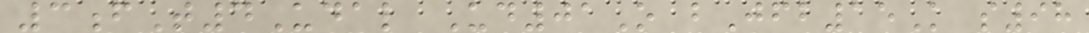3fT4Udal Ud01O bJfb15K s98
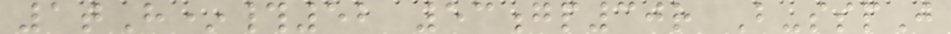1tH*#52 53gp30r B-sspJ
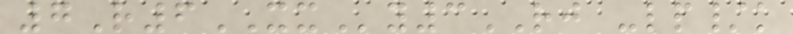7R6XXy3RJ -lp/k
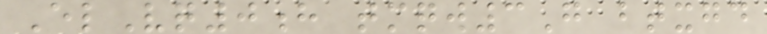ElVq0h tmqw3G btxgd
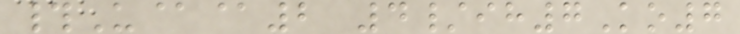#U@@2 4/ih7Ko7
